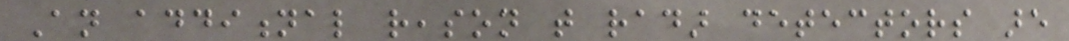An additional reason that radar detectors are
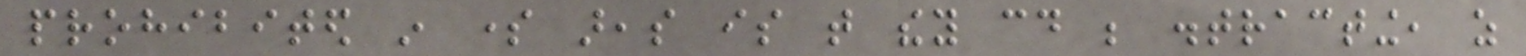prohibited in some areas is that they could be distracting, as
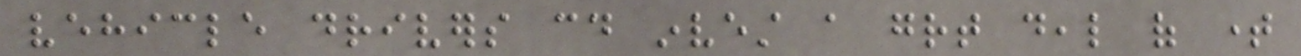vehicle drivers could invest a great deal of time
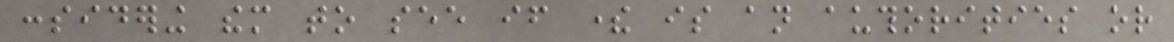considering them to see if there is an authorities or
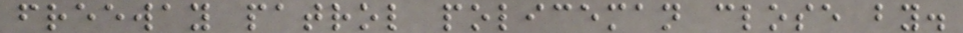freeway patrol policeman close by.
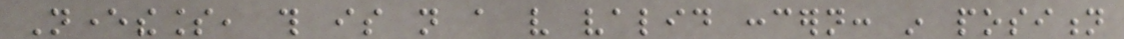Nevertheless, this is not a very valid concern: in position
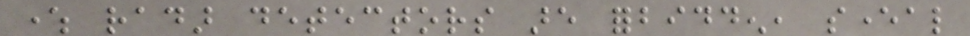where radar detectors are forbidden, several
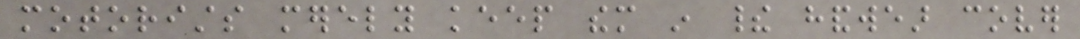motorists merely keep them in their handwear cover
